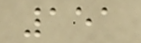151
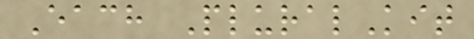Each PluralKit
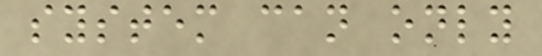system can only
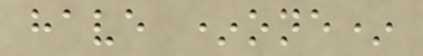have *one*
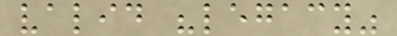valid "legacy"
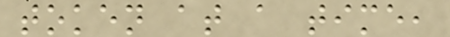token at a time,
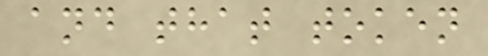and that token
